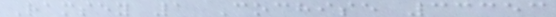Ramsey 1 Cochise 33353
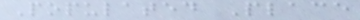Populated Place
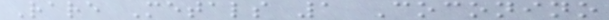Rare Metals 1 Coconino
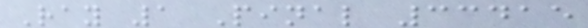Ray 1 Pinal 33415
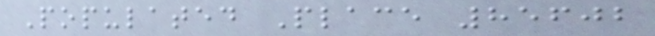Populated Place 85602
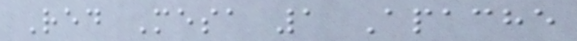Red Mesa 1 Apache
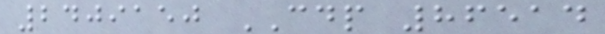2409150 CDP 86514
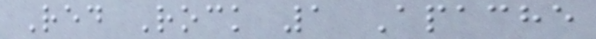Red Rock 1 Apache
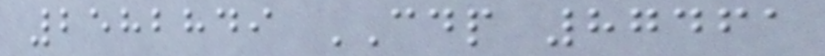2582849 CDP 87461
